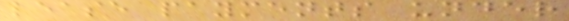lease payments under
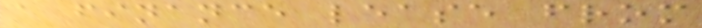a finance lease from
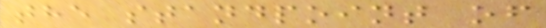the standpoint of
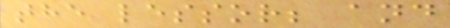the lessor; and
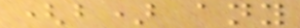(b) any
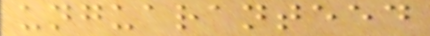unguaranteed
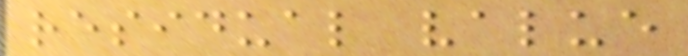residual value
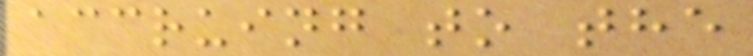accruing to the
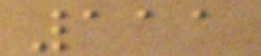111
